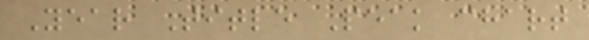Year Title Peak chart
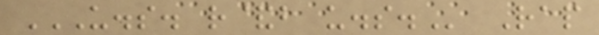U.S. R&B U.S. Rap
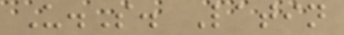U.S. Latin
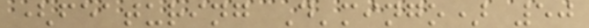(featuring D'mingo) 50
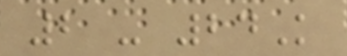2 - 24K
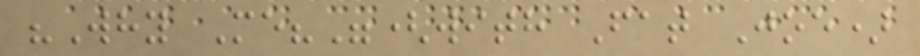"Why Me?"(with Fat Joe)
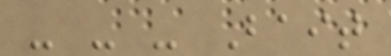- - - Bait
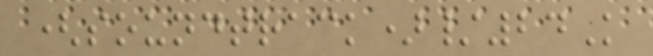(soundtrack)/24K
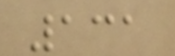131
